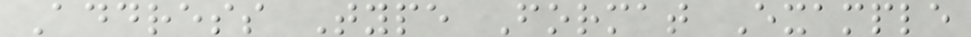Address Type Format Example
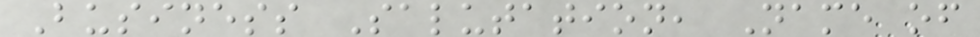Business Salutation, Name of
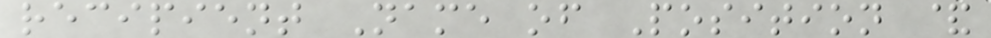recipient Name of Position &
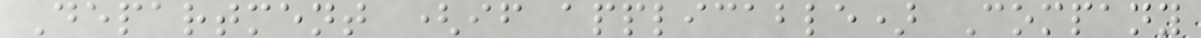Department (if applicable) Company
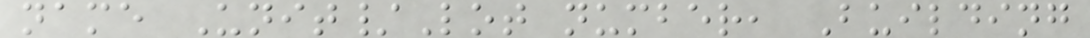name Unit/Lot number, Building
